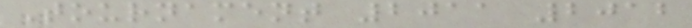Tournament 2011 2012
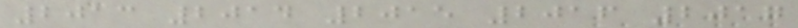2013 2014 2015 2016 2017
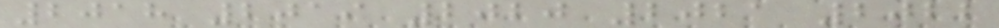2018 2019 2020 2021 2022
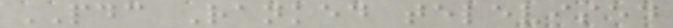PDC Ranked televised
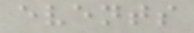events
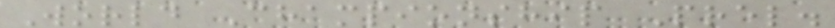World Championship Prel.
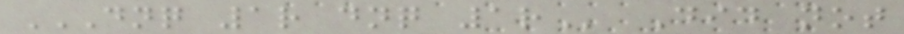DNQ 1R DNQ 1R Did not
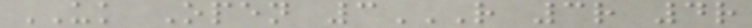UK Open 3R 3R 4R
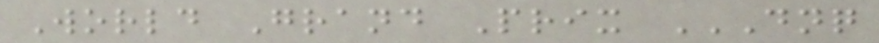World Grand Prix DNQ
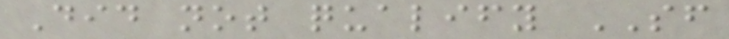Did not qualify SF
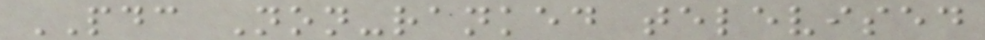PDC Non-ranked televised
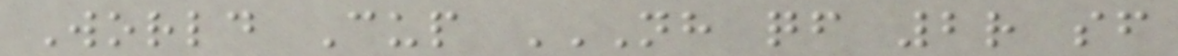World Cup NH QF 2R SF
